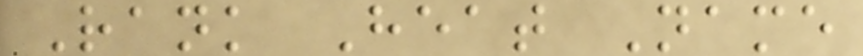Rank Heat Name
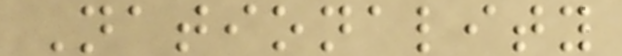Nationality
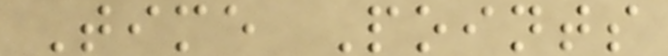Time Points
